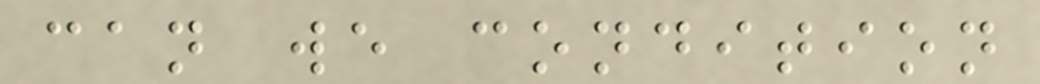can we condition
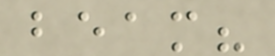beam?
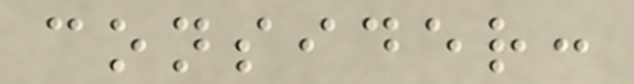consider:
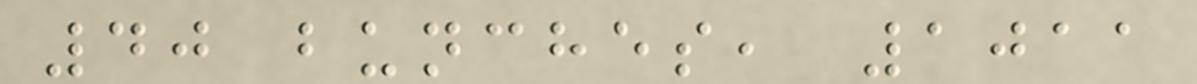40 bunches, 1011
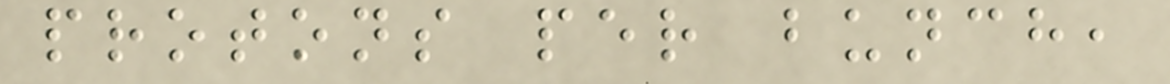protons per bunch,
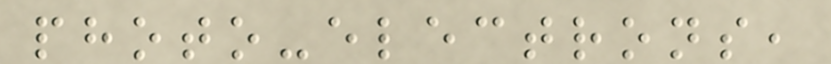photo-electrons,
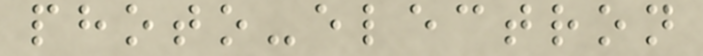photo-electron
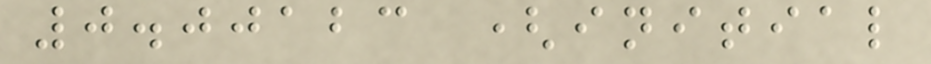0.00123 (initial
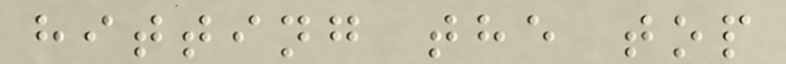hitting the top
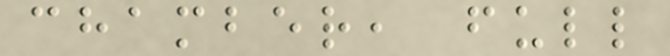chamber, full
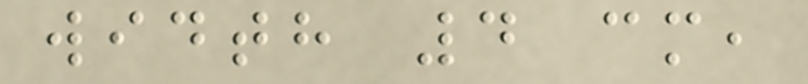width 4 cm,
